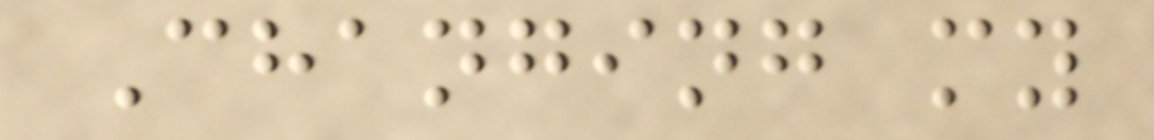Changing my
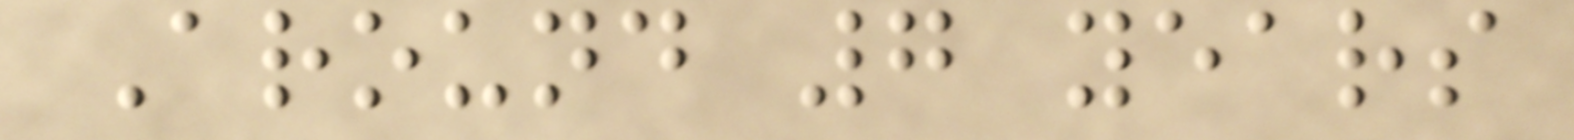Around 7 years
